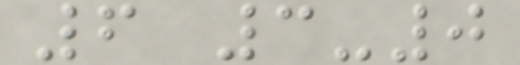6 3-0
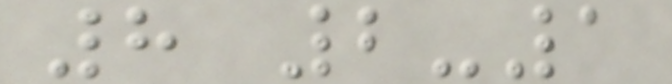8 2-1
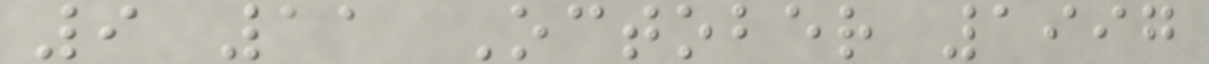9 11 October 1997
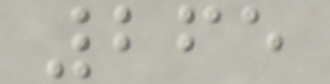265
